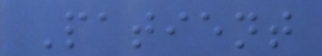Patient
